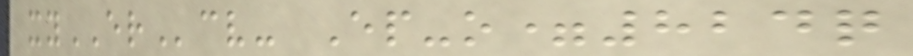xyERcv- Ep-o=824q
